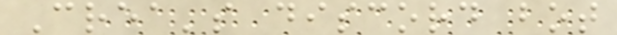Crea's discord bot
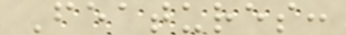Features:
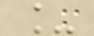_
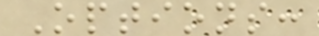Options:
